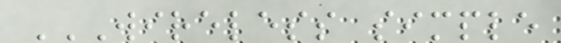WIRELESS SIMPLE
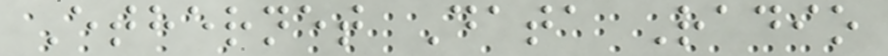Ethernet Data Radio
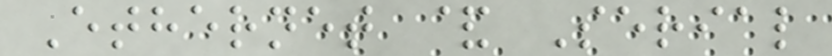Ethernet & Serial
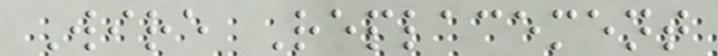Wire Replacement
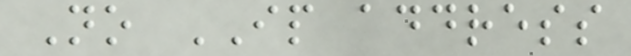No IP address
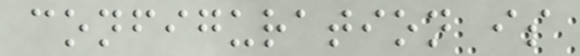configuration is
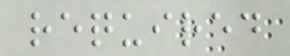required
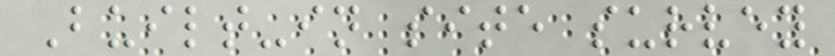Built-in site survey
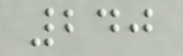240
